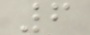6
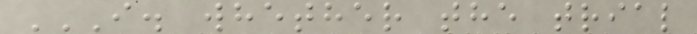I. WHETHER THE TRIAL
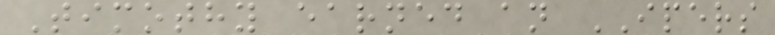Timothy earned an IPERS
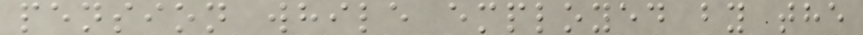pension while employed by the
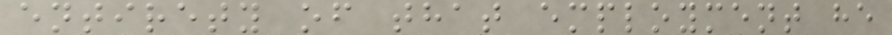entirety of that employment he
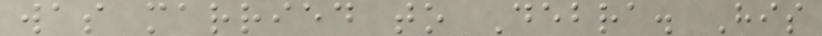was married to Debra. His
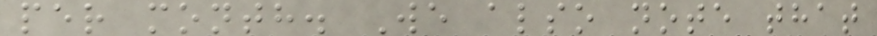per month. We also note that
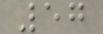57
